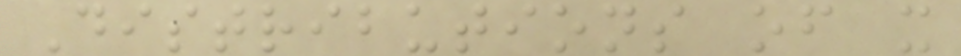Distributions of x
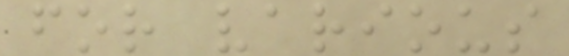for various
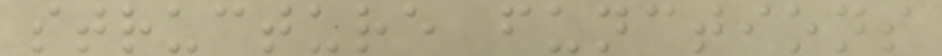structure functions
